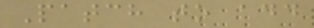Patch to add
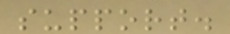support.
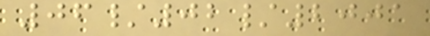06/02/2001
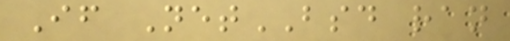If NetBSD ran
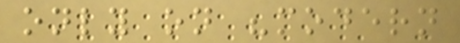only on "modern
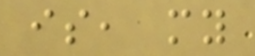is, my
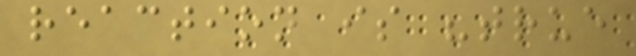reaction is "true
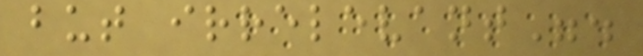but irrelevant".
